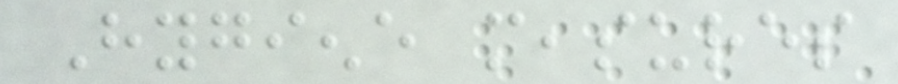Hygiene measures
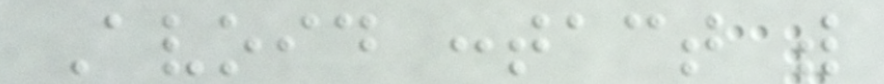Avoid contact with
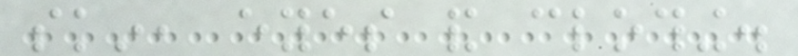skin, eyes and clothing.
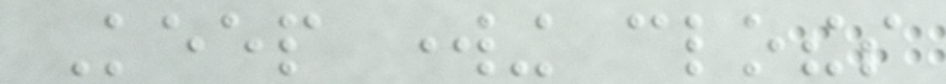Keep working clothes
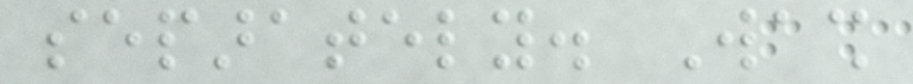separately. Wash
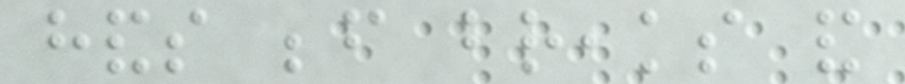hands before breaks and
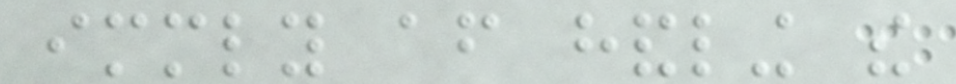immediately after handling the
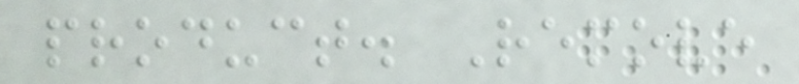product. Remove
